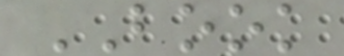BOOK
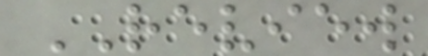REVIEW
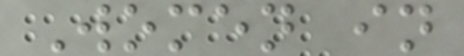Women in
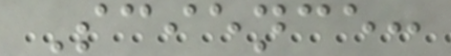Science:
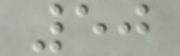50
